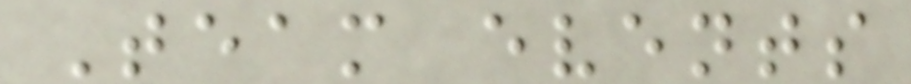Team events
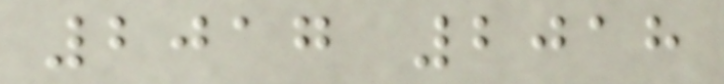2017 2018
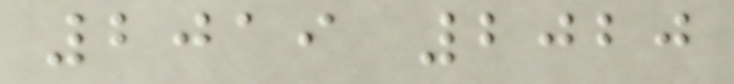2019 2020
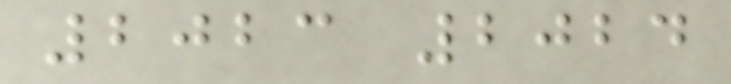2023 2024
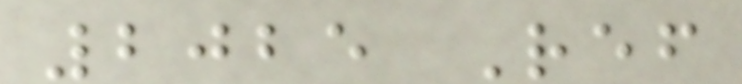2025 Ref
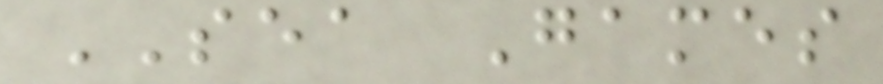SEA Games
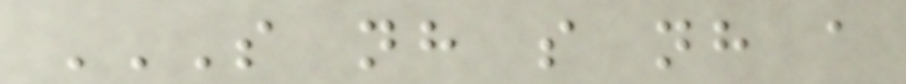S NH S NH A
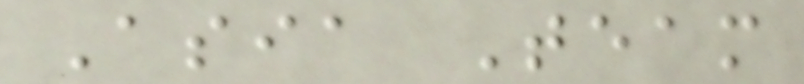Asia Team
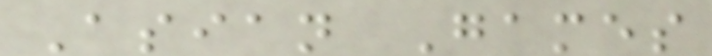Asian Games
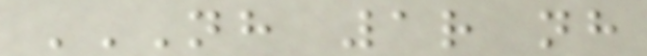NH 1R NH
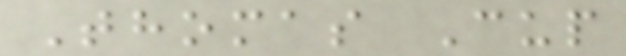Thomas Cup
